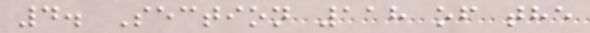4. Section 118 of the
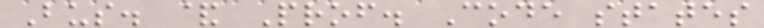Bus. & Prof. Code states
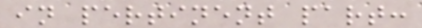in pertinent part:
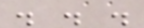. . .
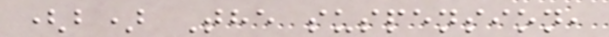(b) The suspension,
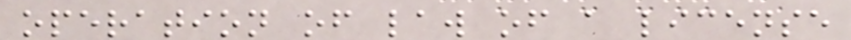operation of law of a license
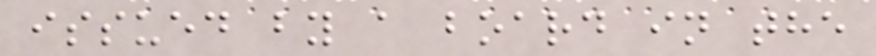issued by a board in the
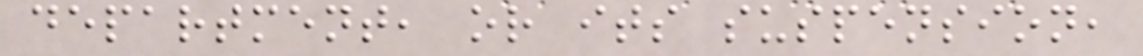department, or its suspension,
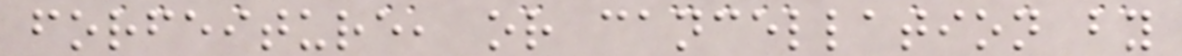forfeiture, or cancellation by
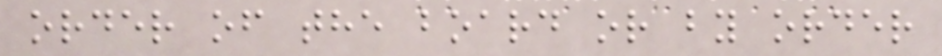order of the board or by order
